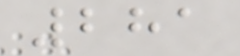281
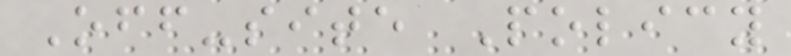Off-site Policy
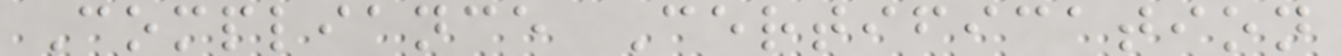Compliance Certification
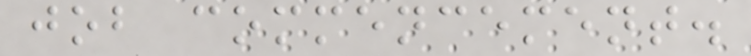job commencement.
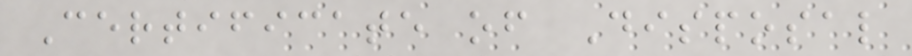Certificate of Disposal
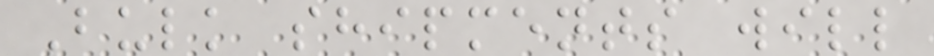Bulk shipments will
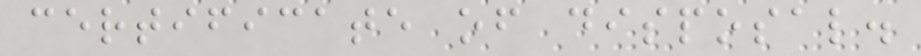certificate of disposal.
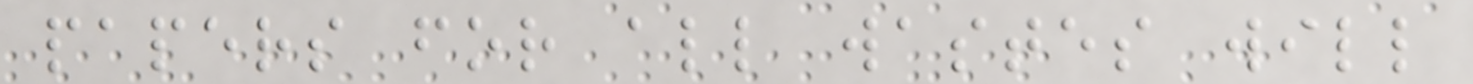papers for all wastes will
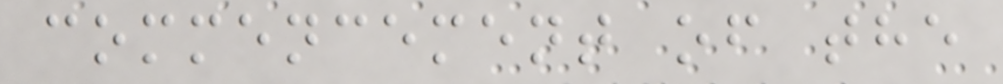commencement of the
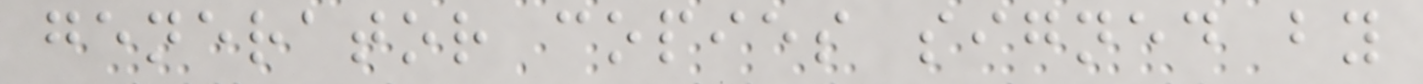generator copies signed by
